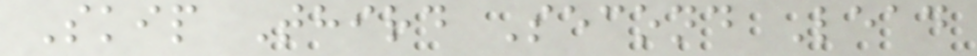Skip Third Second Lead
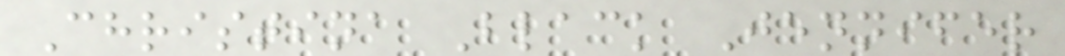Christina Black Jennifer
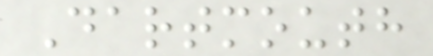Dartmouth
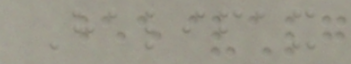Halifax
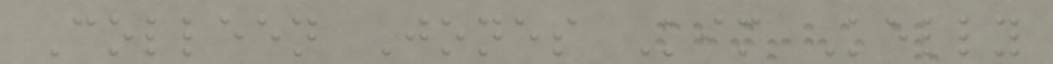Colleen Jones Kim Kelly
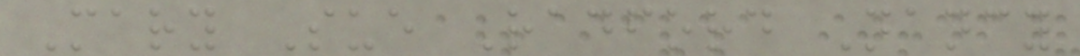Mary Sue Radford Nancy
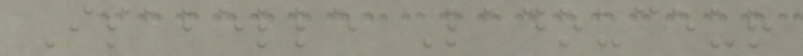Isabelle Ladouceur
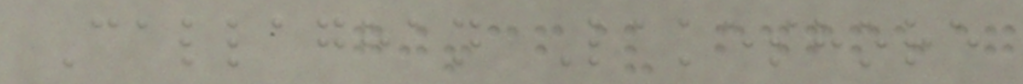Callaghan Lakeshore
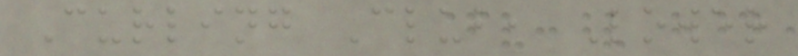Curling Club, Lower
